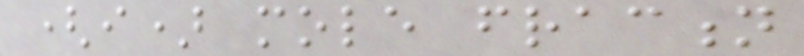(i) mole fraction
